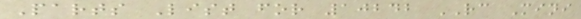Parts List for 10242 RC Mini
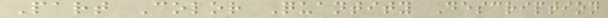Part Color Quantity Description
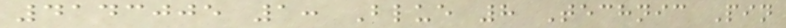4143005 1: Blue 8 Technic Pin
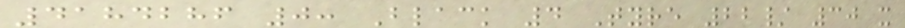4184286 0: Black 4 Tyre 22/ 30 x
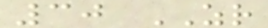30 ZR
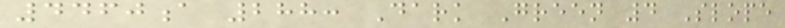4460a 288: Dark Green 4 Slope
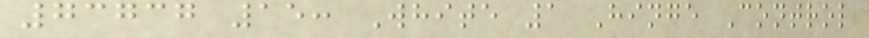73737 15: White 1 Hinge Control
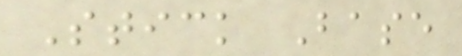Stick Base
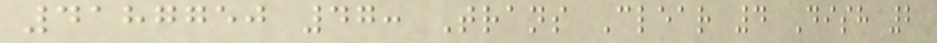4187750 47: Trans Clear 4 Dish 2
